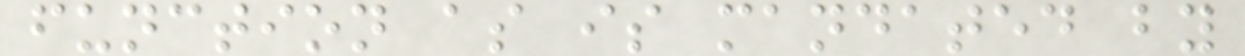function as is mandated by
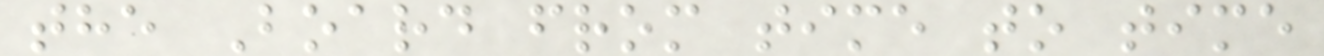the Board from time to time
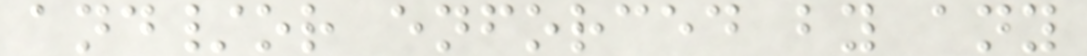and/or enforced by any
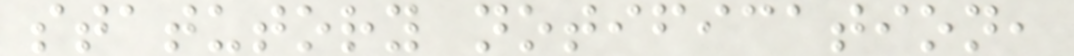statutory notification,
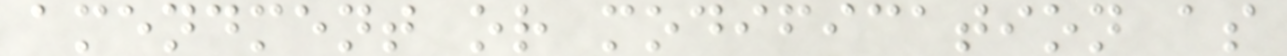amendment or modification as
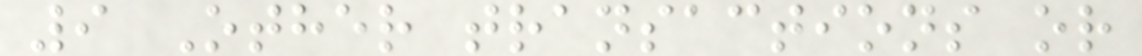9 Other transactions or
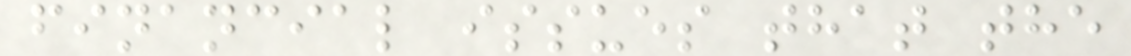financial issues that the
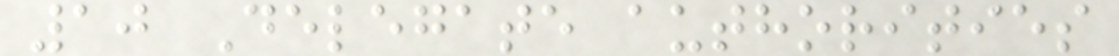10 Delegate authorities
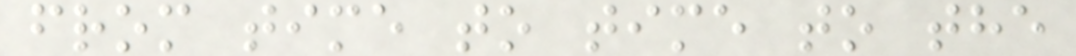from time to time to the
